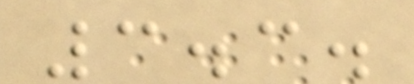3.3.
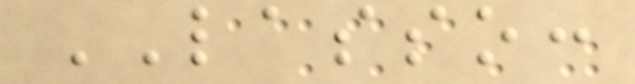LASSO:
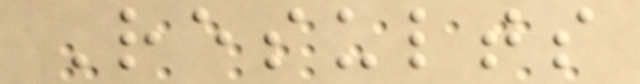Results
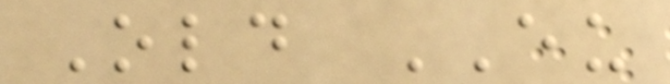Old EU
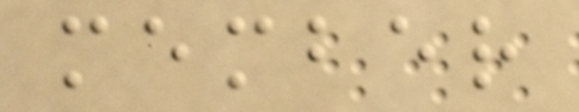member
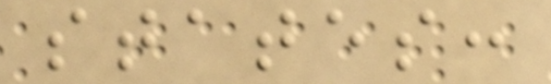states:
